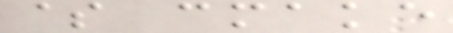$ cmake
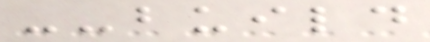--build
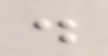.
